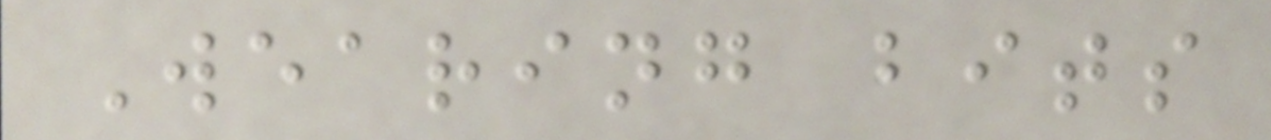Wearing bits
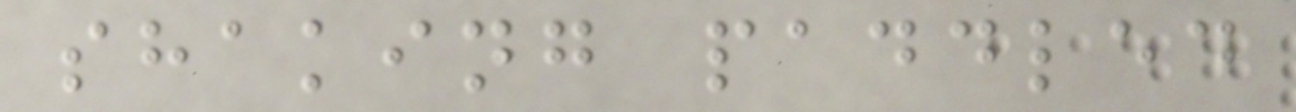shaking paddled
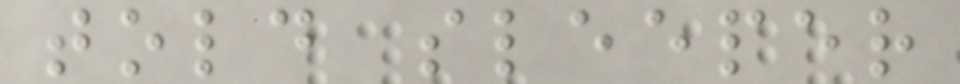told sleeper
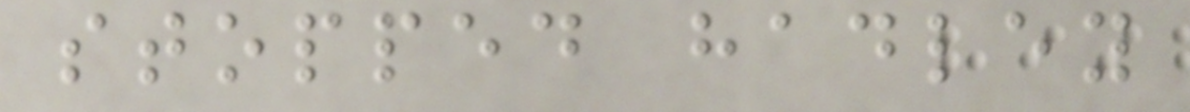stopped hadley
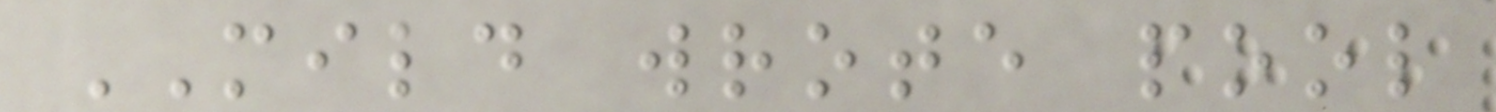MILD wrote pool
